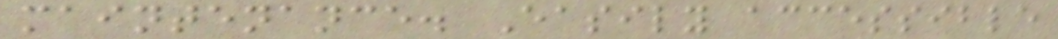maintenance. Easily accessible
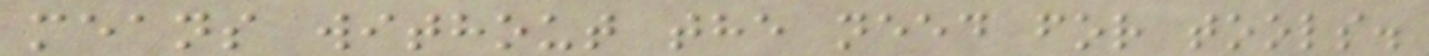means without the need for tools.
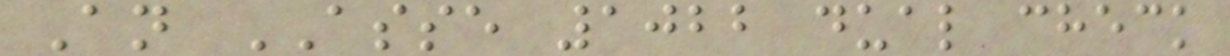An ASSE 1022 dual check
